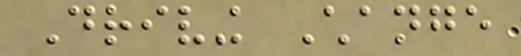Driving Change
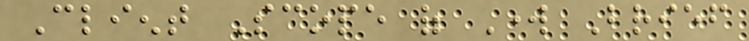Client Scope of Work Brief
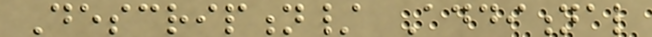Description/ Additional
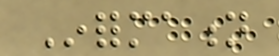Information
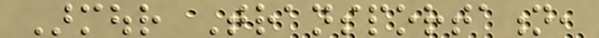Armour Transportation,
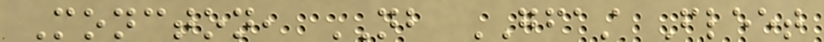Moncton, NB GFAST Fleet
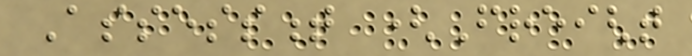Assessment (Freight
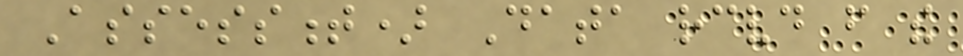Assessment) Data received from the
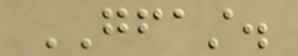GFAST.
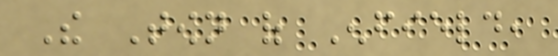The Town of Enfield,
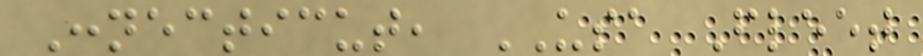Connecticut, USA Fleet
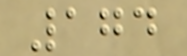174
